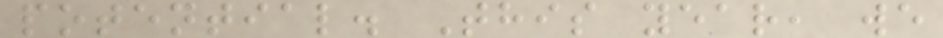potential. This year, we
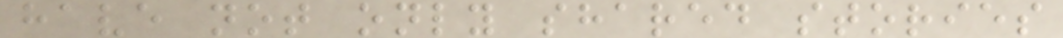have not only shared stories
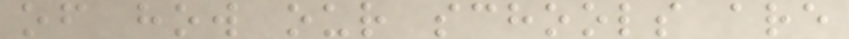of how our schools are
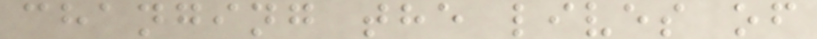changing the lives of
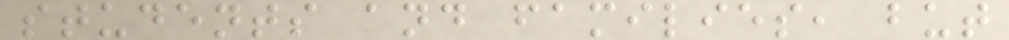students and families, but
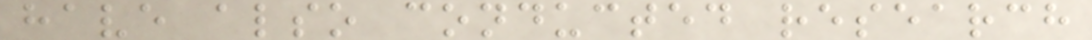have also conducted research
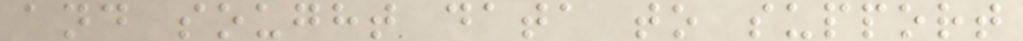and sought data to support
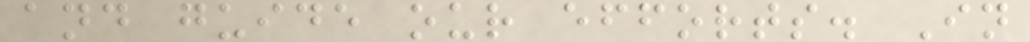and guide our efforts. In
